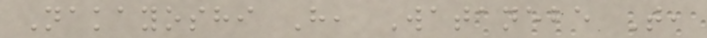Nakayoshi H, Watanebe T,
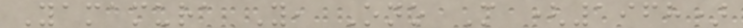Yamamura Y, Ono M (1968)
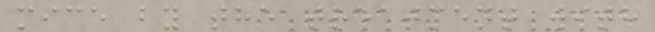mice by the treatment with
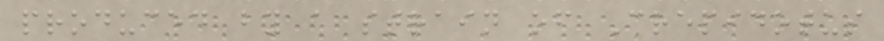produced by a strain of Crepidotus
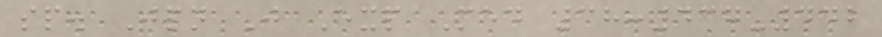sp. Jpn J Exp Med 38:437-442
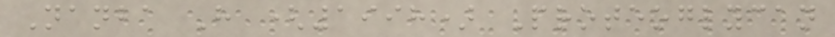Nanba H (1998) Proteoglycan
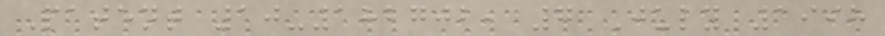Patent 10-182702, 7 July 1998
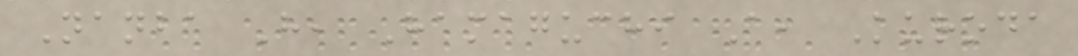Nanba H, Hamaguchi A, Kuroda
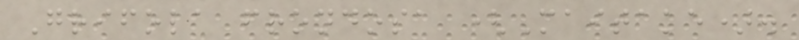Grifola frondosa (Maitake).
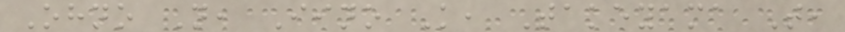Ohno N, Iino K, Takeyama T,
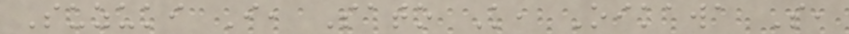Suzuki I, Sato K, Oikawa S,
